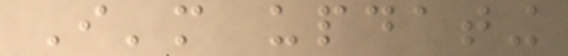I'm updating
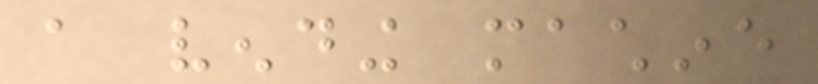a vending machine
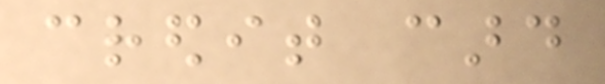credit card
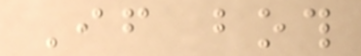If both
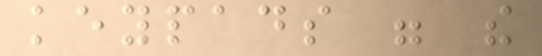keypads were the
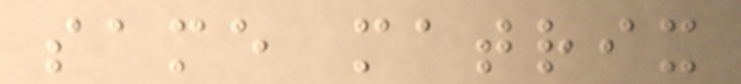same matrix
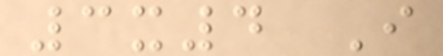3x4 I
